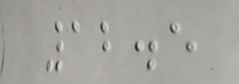12.5
